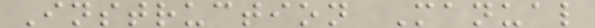Instruction Manual
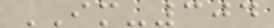IM-304
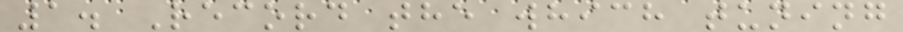1. Record the which tuning
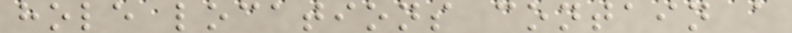hole locations contain a
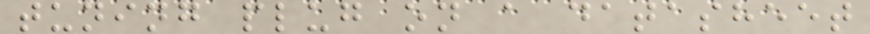tuning plug on a datasheet
